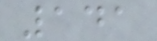141
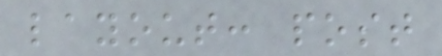layout: post
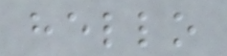hello
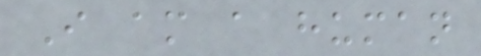I am a human
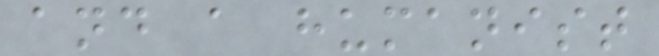and a humanist
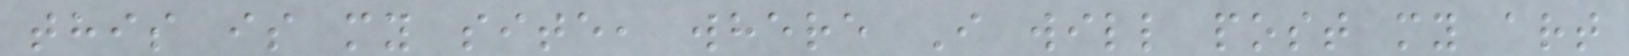this is my site, where I will post my art
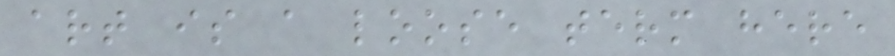art is a loose term here
